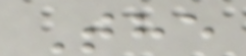The
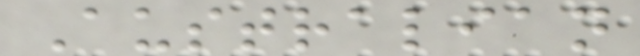Australian
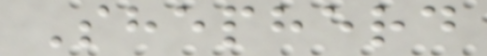Shepherd
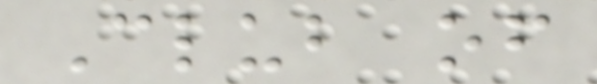Club of
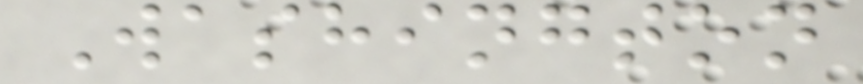Washington
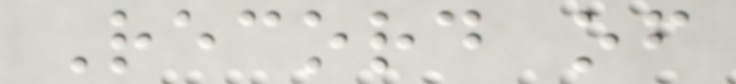Record of
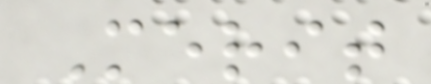Merit
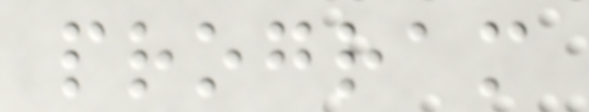program
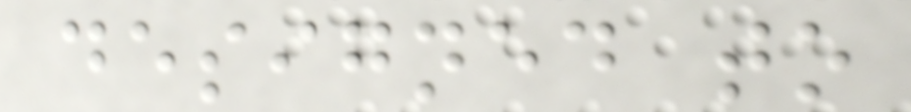designed to
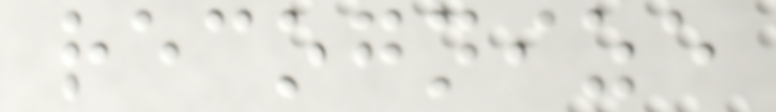recognize
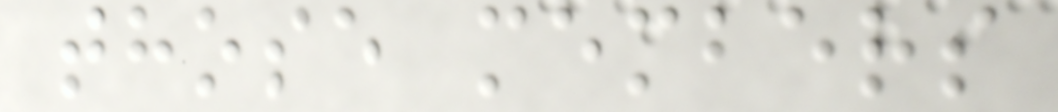those members
